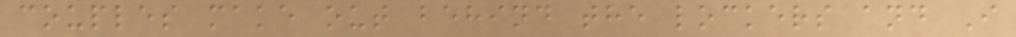couples make out behind the lockers and I
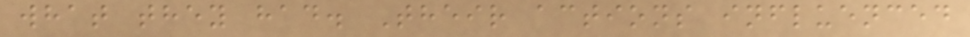what they had. Their actions influenced
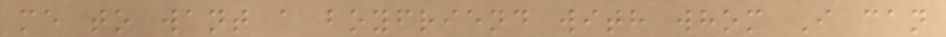me to want a boyfriend with whom I can
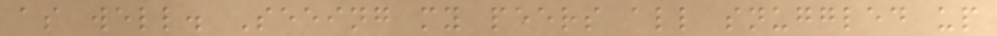as well. Seeing my peers all snuggled up
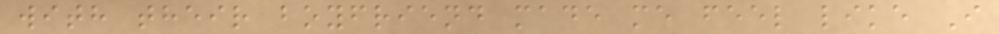with their boyfriend made me feel like I
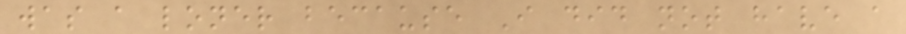was a loner because I did not have a
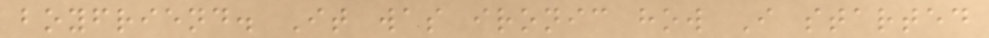boyfriend. It was ironic how I started
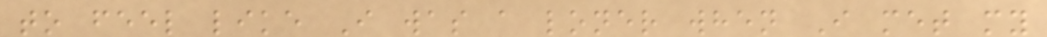to feel like I was a loner when I met my
